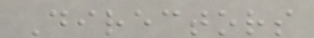Directors
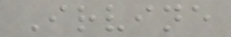Irvine
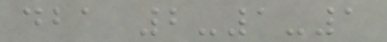dba 2-1-1
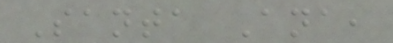Santa Ana,
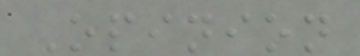Opinion
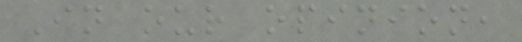In our opinion,
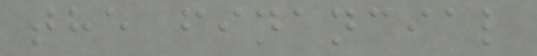the financial
